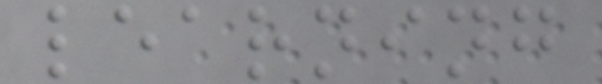learning
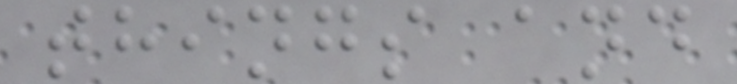things and
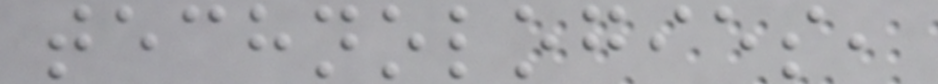technologies,
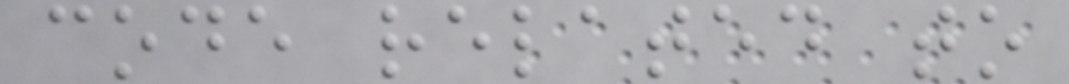code related to
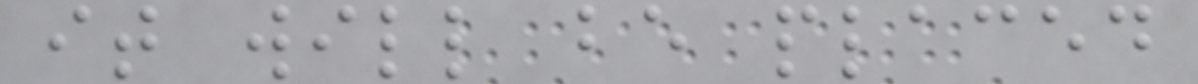it will be placed
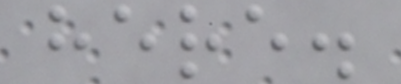here.
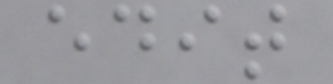edit
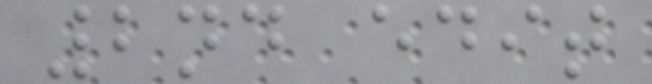2nd edit
